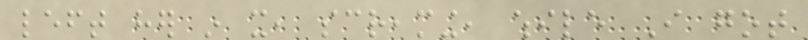left her in it, screaming, while I got
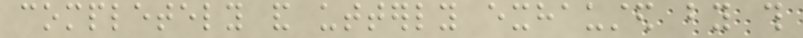completely and utterly exhausted by this
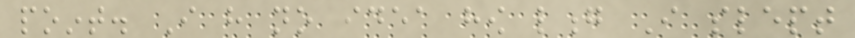point. I have no idea how long I slept
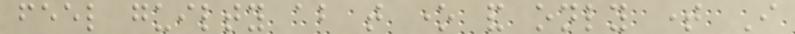feel guilty about that one and only time I
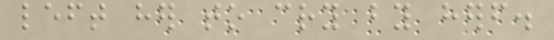left her to cry by herself.
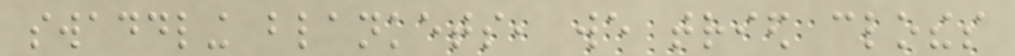swaddling blankets, we tried clothes
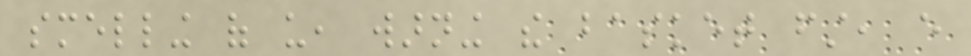smelling of us, warning the basket first, every
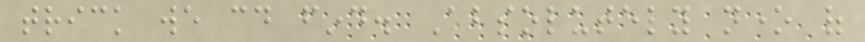trick we could find. Absolutely none of
